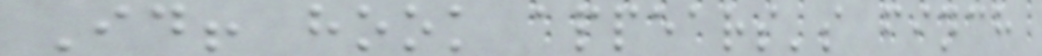Id! hook appears's finch
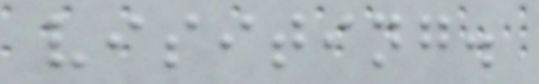visiting.
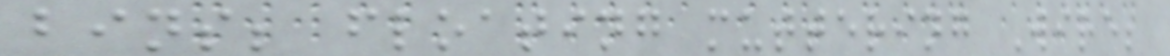bins; floating muttering Wire;
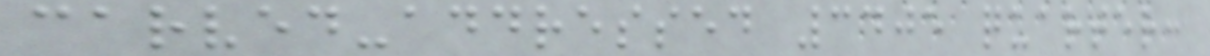carved-addressed 3405 quarter:
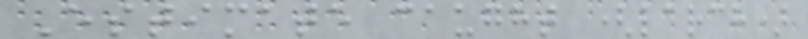Estimate caught (larch)
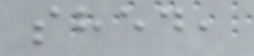shed,
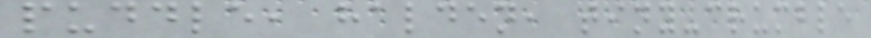puddle, halden, tiny-crumble
